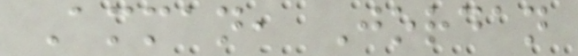Amman, Jordan
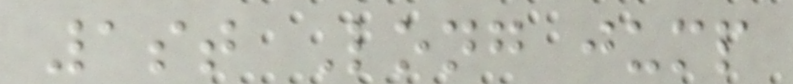1st Long jump
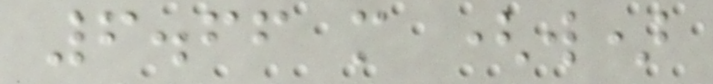6.66 m (w)
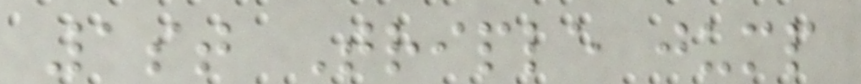1st Triple jump
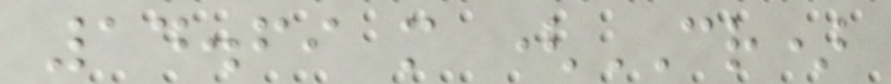14.69 m (CR)
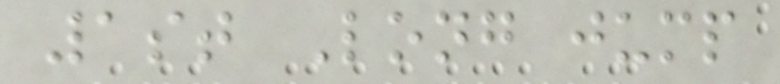1st Long jump
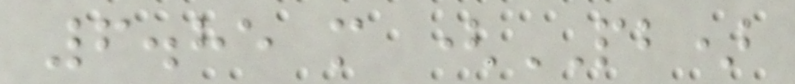6.85 m (PB)
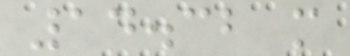14.32 m
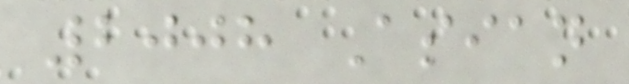2008 Asian
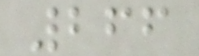266
